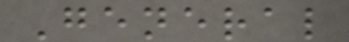General
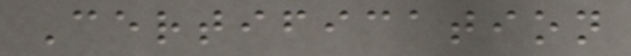Certification
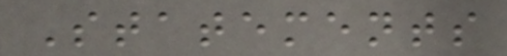Statements
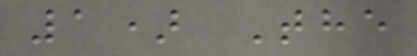1) The
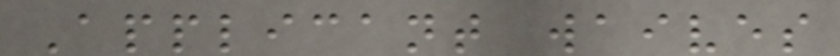Applicant waives
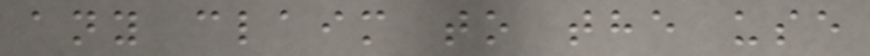any claim to the use
